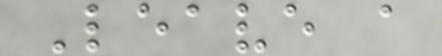Leave a
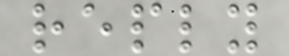reply
